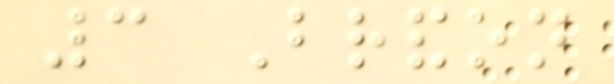3 Brandon
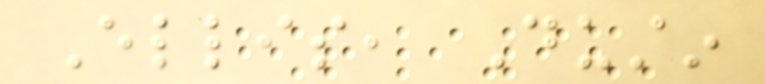Ellis, Dustin
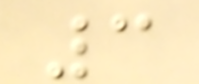3
